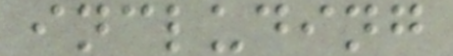including
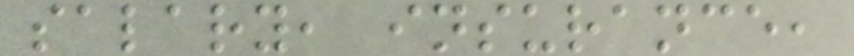salary, insurance,
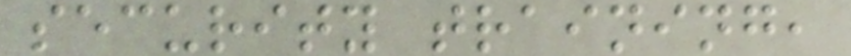security training,
